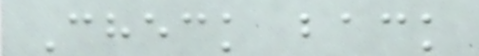Check back
